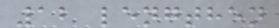12 lengthen
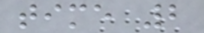time 2
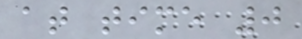at time 0
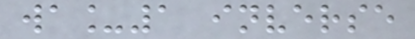wa_1 inverse
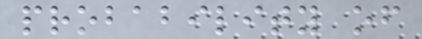probability of
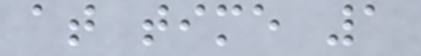at time 1
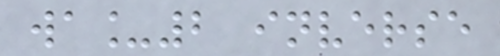wa_2 inverse
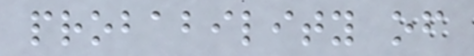probability of
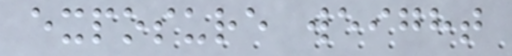exposure weight
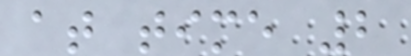at time 2
